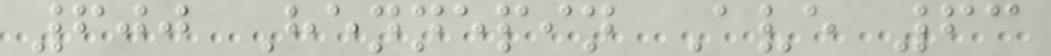600 Hennepin Ave 63
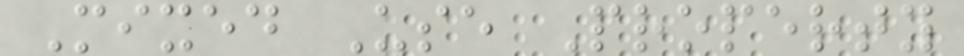Mixed Use Property
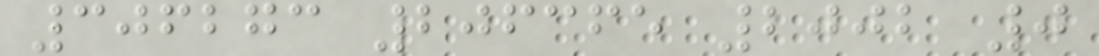306273 206365 2002 0
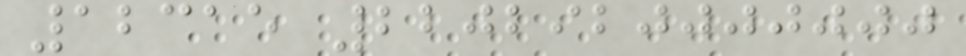12315 2202920000000
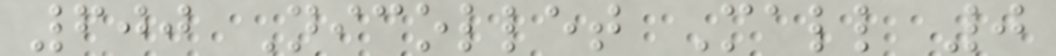600 Nicollet Mall 0
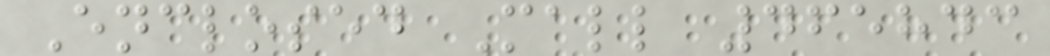Enclosed Mall 465843
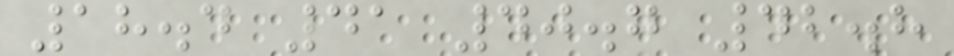18.4 41 40.7 42.8
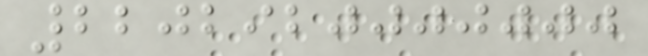2202920000000
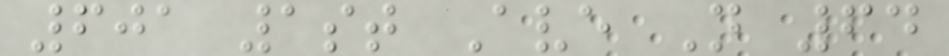601 1st Ave N 64
